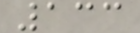133
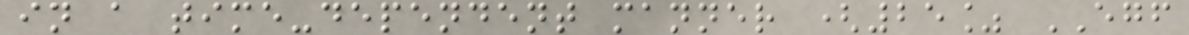in a time-dependent manner (25% EGF
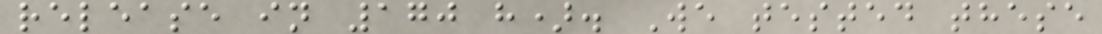release in 170 h). We tested these
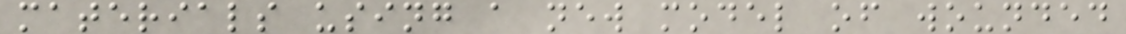materials using a new model of wounded
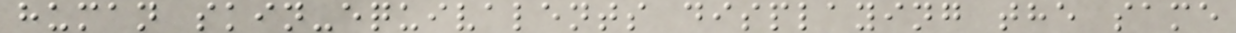human skin-equivalents displaying the same
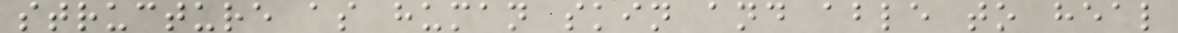structure as human skin and able to heal
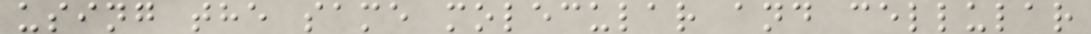using the same molecular and cellular
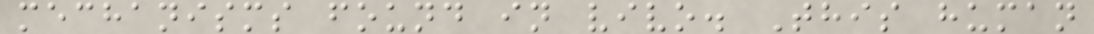mechanisms found in vivo. This human
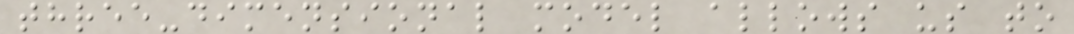three-dimensional model allows us to
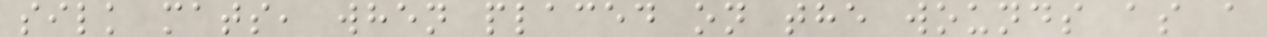silk mats, when placed on the wounds as a
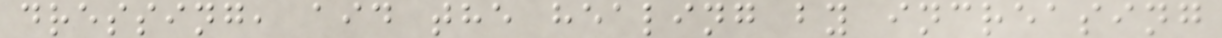dressing, aid the healing by increasing
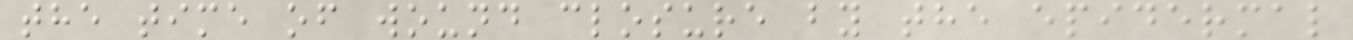the time of wound closure by the epidermal
